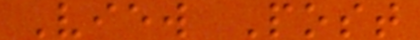View Post
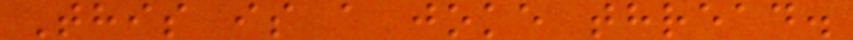This is a joke thread.
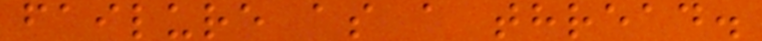failure as a thread.
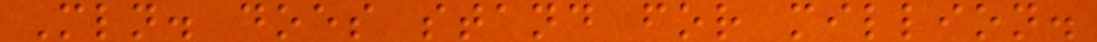Mln. does stand for million.
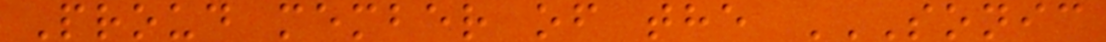Proud member of the SONIC
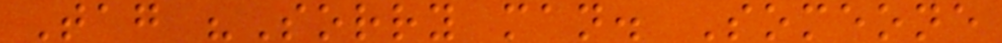Tag "Sorry man. Someone
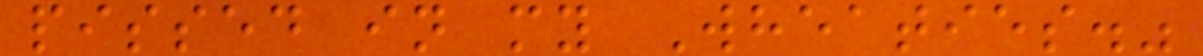pissed in my Wheaties."
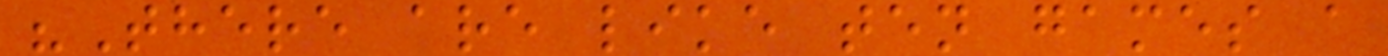"There are like ten games a
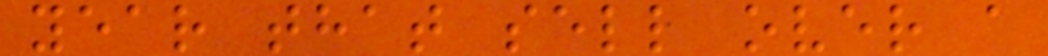year that sell over a
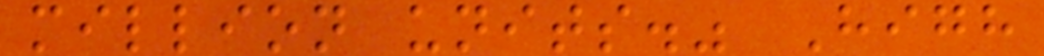million units." High
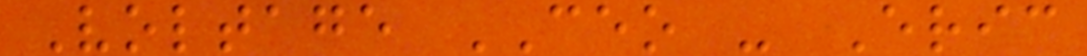Voltage CEO - Eric
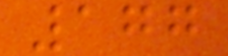177
